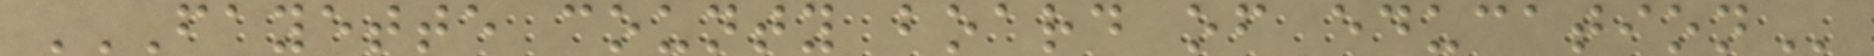FAYETTE COUNTY BOARD OF EDUCATION
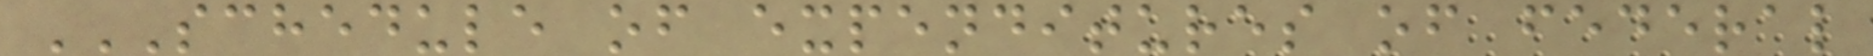SCHEDULE OF EXPENDITURES OF FEDERAL
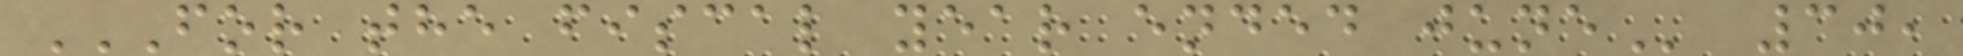FOR THE FISCAL YEAR ENDED JUNE 30,
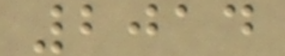2014
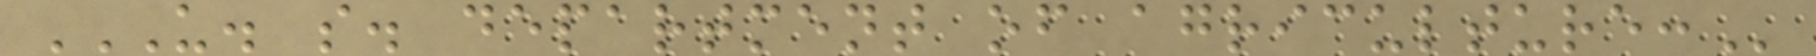U. S. DEPARTMENT OF AGRICULTURE:
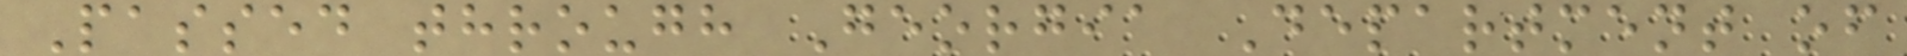Passed through Georgia Department of
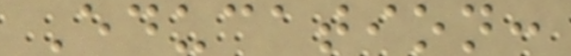Education:
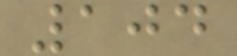104
